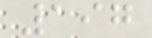197
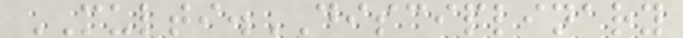MULTI.DISCIPLINARY
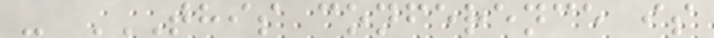- THIS CONFERENCE IS
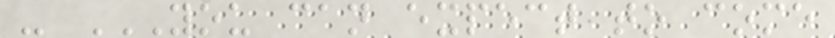- YOU CAN EXPECT TO COME
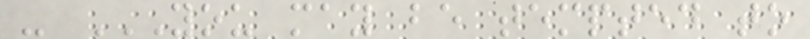- YOU MAY BE TEMPTED TO
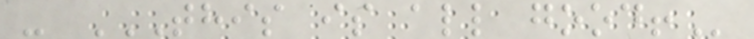- THIS IS ALL GOOD!
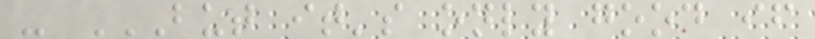- BUT IT'S ONLY GOOD IF
